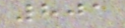801
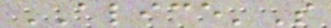ALICE'S
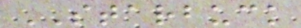STARBUCK
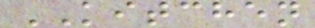KITCHEN
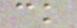ck
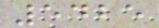5425
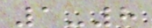1-8
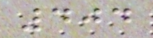404
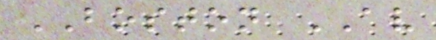BOSTON AV
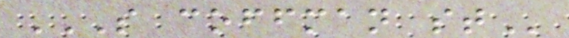S COFFMAN ST
